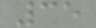35
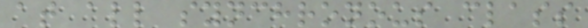at all synchronous class
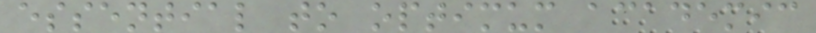essential to optimum academic
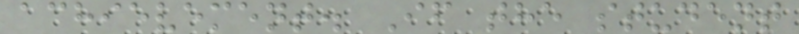achievement. If the student
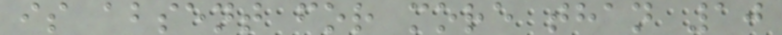is absent for more than 10
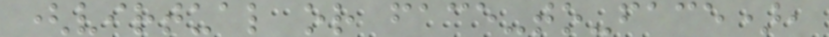(virtual or face-to-face),
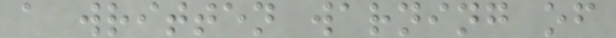a written warning of
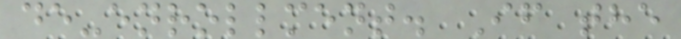de-enrollment. If the
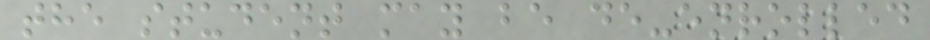the student may be de-enrolled
